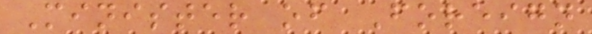Minister of Foreign
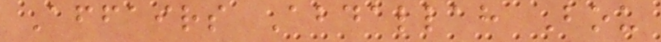Affairs Abdallah Bou
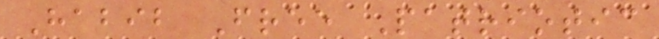Habib Free Patriotic
